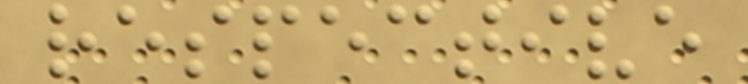respective
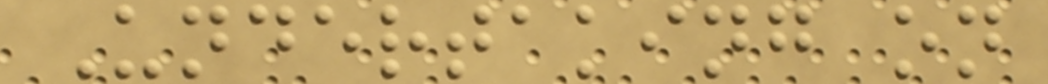Undertaking on
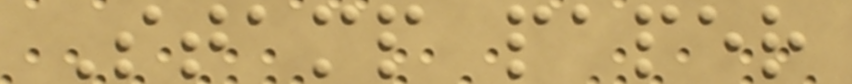Stamp paper
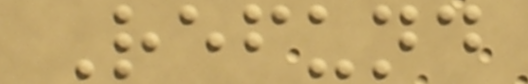Refund
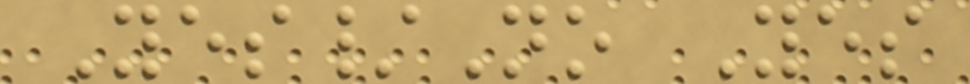Yes/No Yes
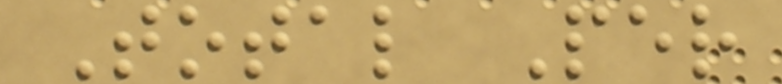Total Per
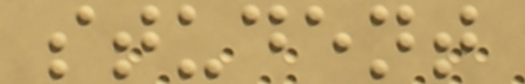student
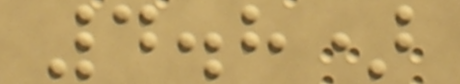4.8)
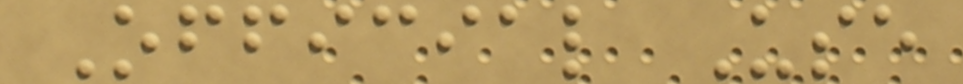Official Use
